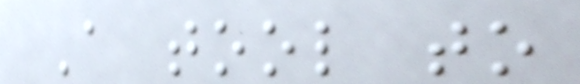A tool to
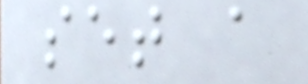set a
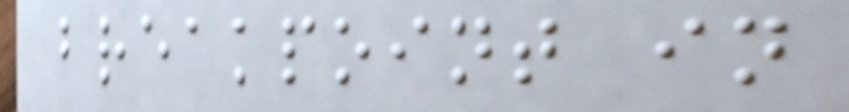breakpoint in
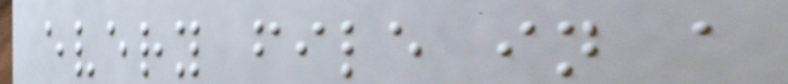every file in a
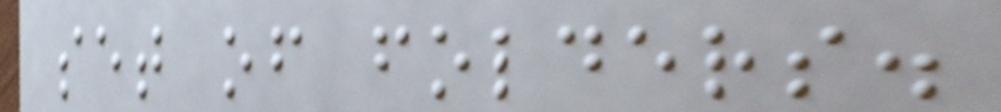set of folders.
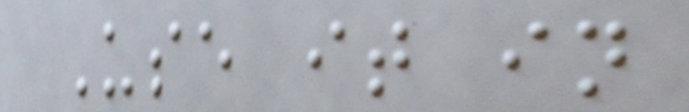Use it in
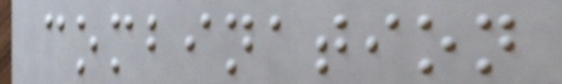combination
